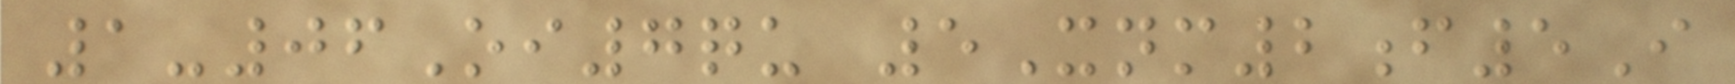1-06Oi7qu 5Xnm2f5I
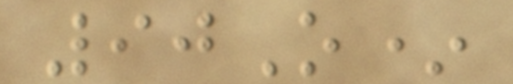90O*
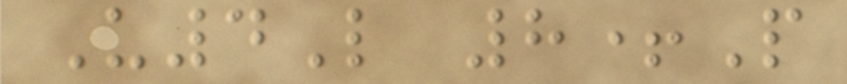U4L 8+P
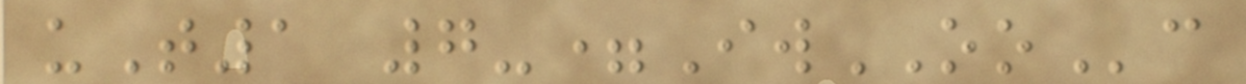uT1 7-=IwOOc
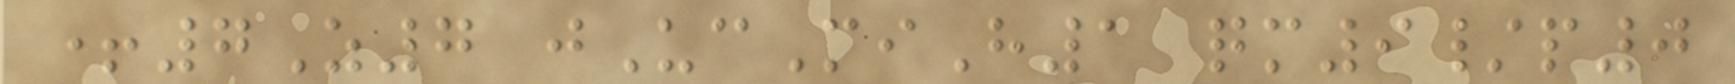+7Z7 jUcMiH1 qm9/p0
